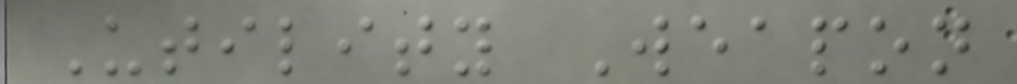Utility Weapon
